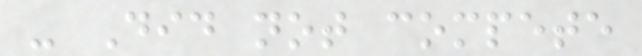- Did not compete
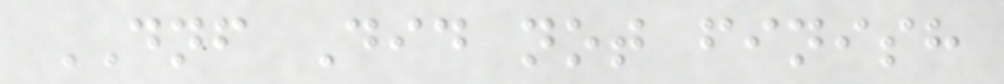DNF Did not finish
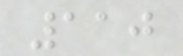110
